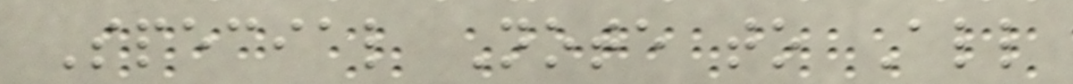Special Note to All
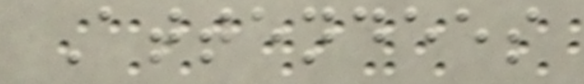Attendees
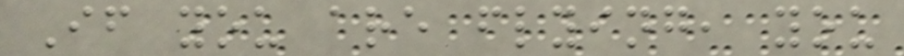If you are flying, you
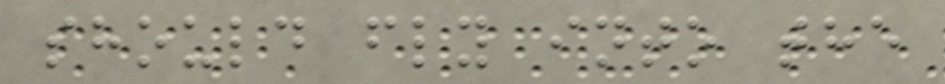should fly into the
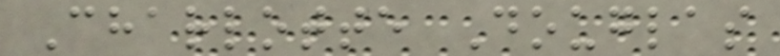Charlotte Douglas
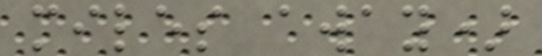miles away)
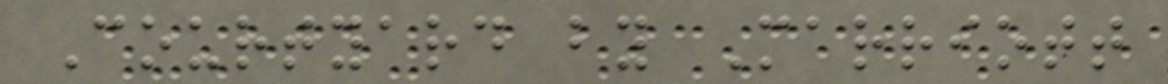Courtyard by Marriott
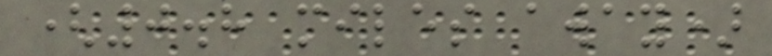(0.8 miles away)
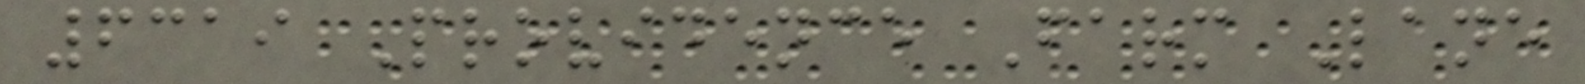6319 Providence Farm Lane
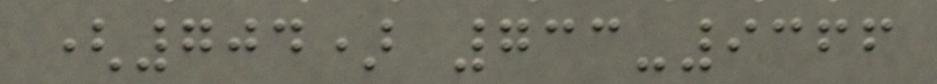(704) 733-9366
